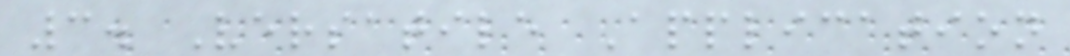3. Versatile Application
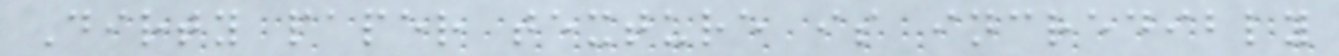Dirty paper texture is incredibly
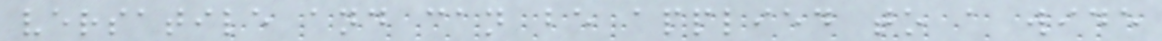versatile and can be applied to a wide
